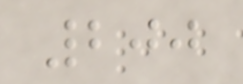200
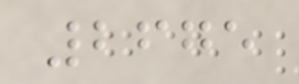2675
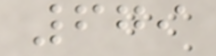679
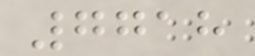7718
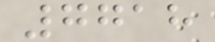7718
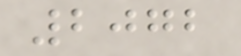2072
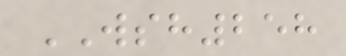WSH258
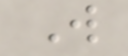W
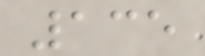135
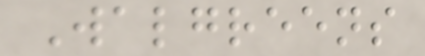Walgreens
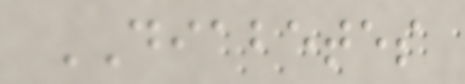DIABETES
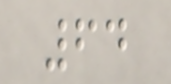64
